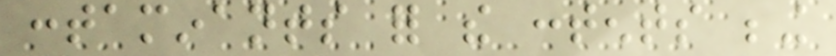contaminants for the contents being
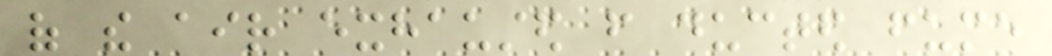of the air exhausted from ducted fume
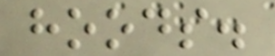hoods.
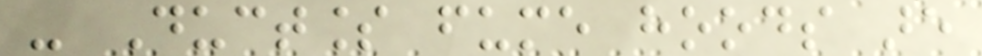- Ductless fume hoods are
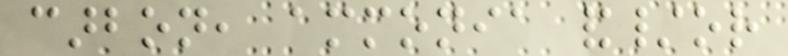carbon, ammonia and/or
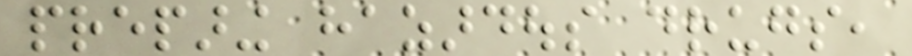preparing hazardous drugs,
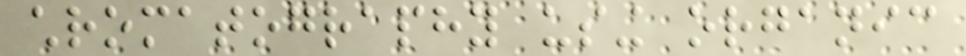chromatography using organic
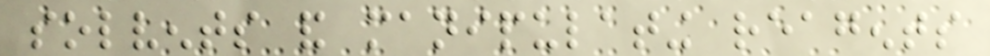solvents and manipulating reagents
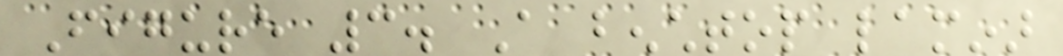Figure 3. A benchtop laminar
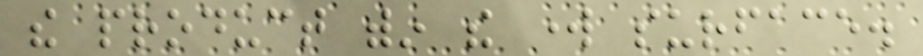the product within the work surface.
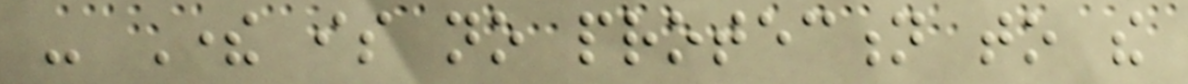- There is no protection to the
